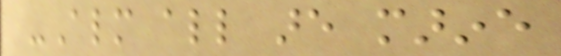-Almost all are marine
